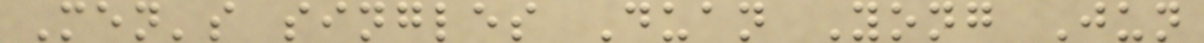Men's singles Duan Yong Jun
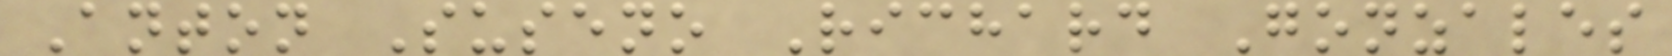Anton Suseno Richard Gonzales
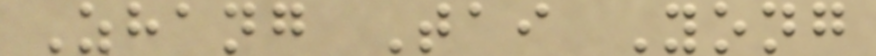Zhang Tai Yong
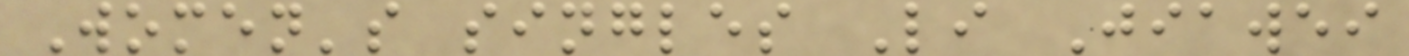Women's singles Li Jiawei
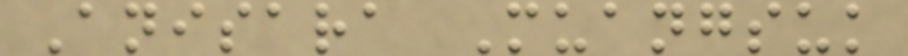Anisara Muangsuk
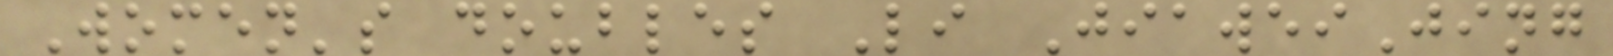Women's doubles Li JiaweiJing
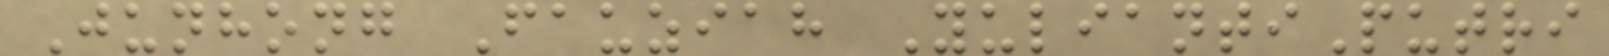Junhong Fauziah YuliantiPutri
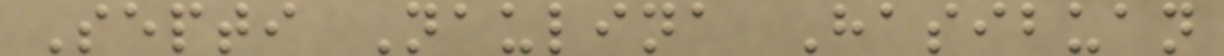Septi Naulina Hasibuan
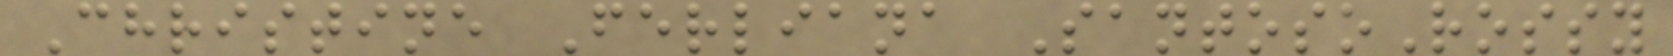Christine Ferliana SantosoRossy
